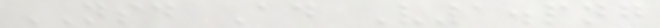NSD Ad V1.png
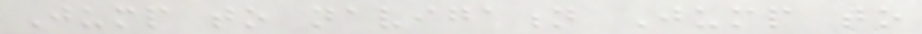Jump to navigation Jump to
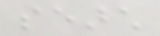search
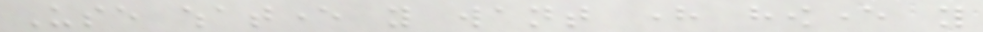Use whatever you want here however you
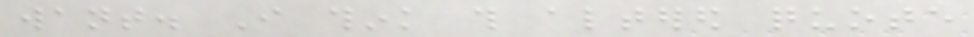want. I think this altered quote
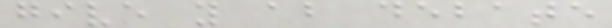give you about debate
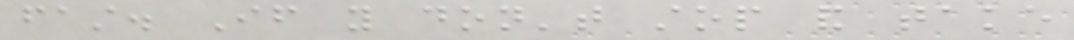fast. If you don't stop and take
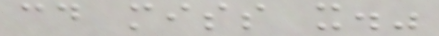could miss it."
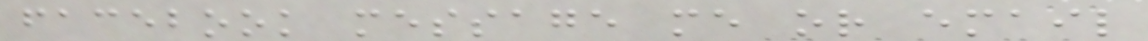facebook message me or email
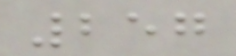257
